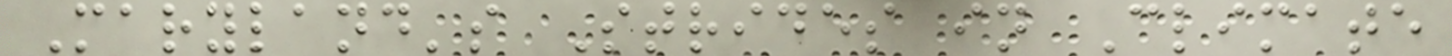Maryland's Strides in Climate
